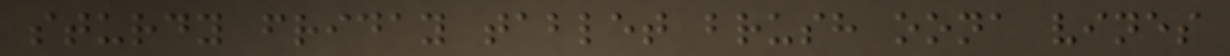sturdy friday tablet brush oona vines
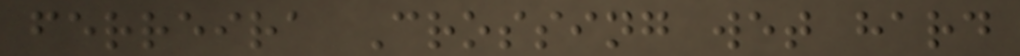ferreira Crossing wet hard
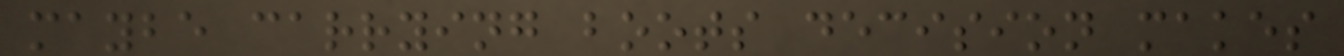maybe carrying boots decision makes
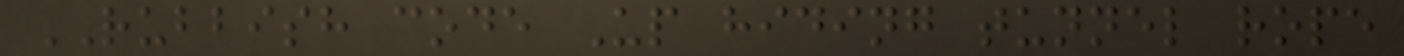RUBBISH code Up hiding tunnel rope
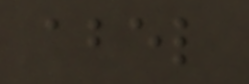abel
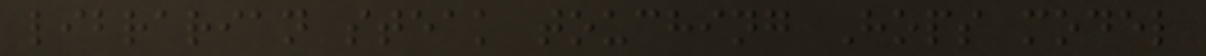librarian steak touching Hops model
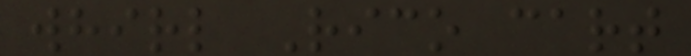whirl Rico cart
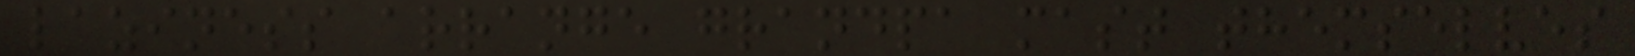laziness arrange grandpa mast themselves
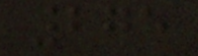275
